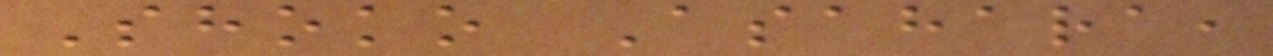Shoko Asahara,
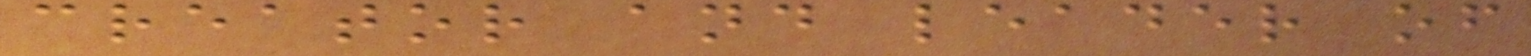creator and leader of
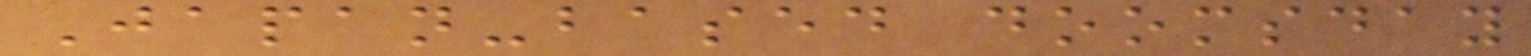Japan-based doomsday
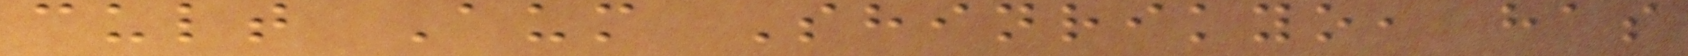cult Aum Shinrikyo, has
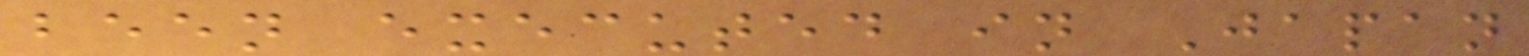been executed in Japan
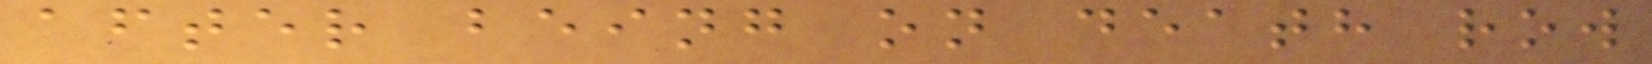after being on death row
